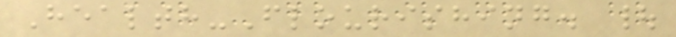Health-Flourishing. |
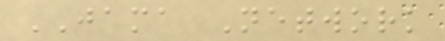JAMA Network
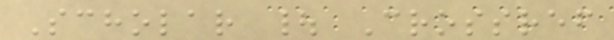Scholar | Crossref
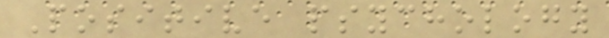Positive psychology
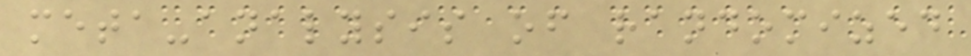meta-analysis of randomized
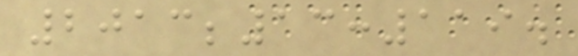2013;13:119.
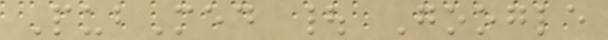PubMed | Google
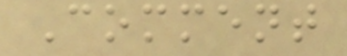Comment
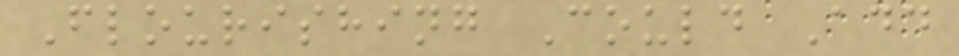Flourishing Could Add
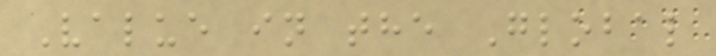Value in the Global
